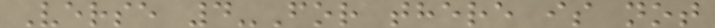Verse 4-For there is not
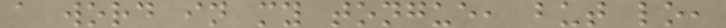a word in my tongue, but lo,
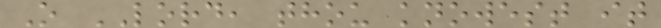O LORD, thou knowest it
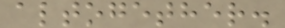altogether.
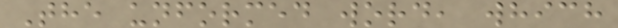The unformed word, which
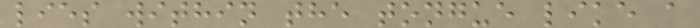lies within the tongue like a
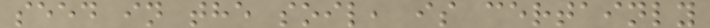seed in the soil, is certainly
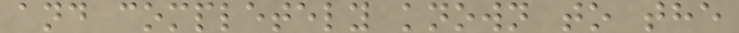and completely known to the
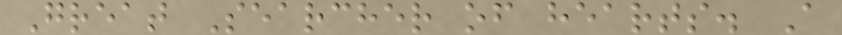Great Searcher of hearts. A
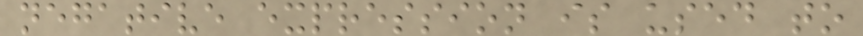negative expression is used to
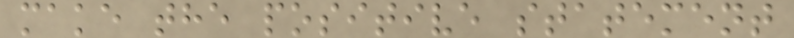make the positive statement
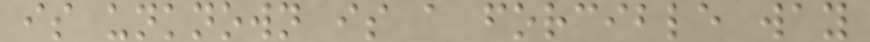is unknown is a forcible way
